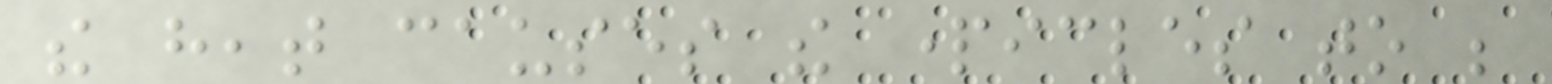the heat causes the particles to be
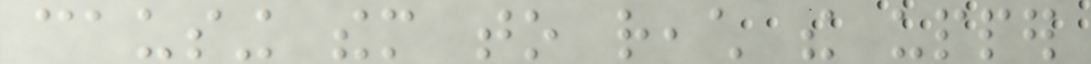causing them to reach the upper
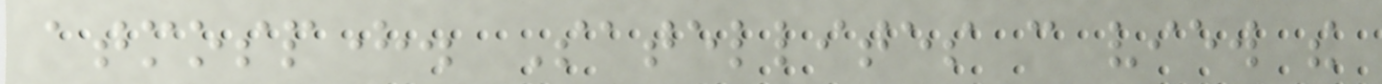atmosphere. Satellites can view the
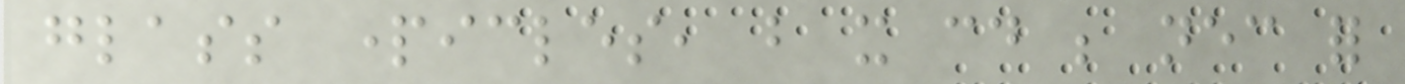glass particles, but it could be necessary for
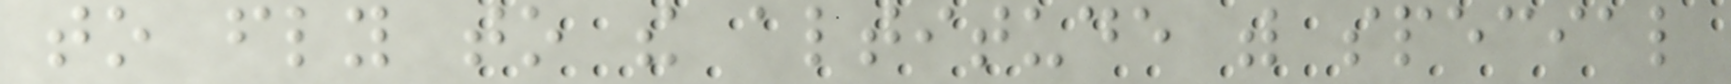to fly to the altitude with special
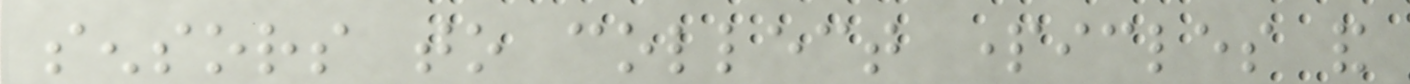sensors to collect particles and
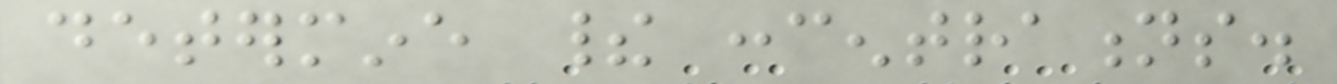determine their concentrations.
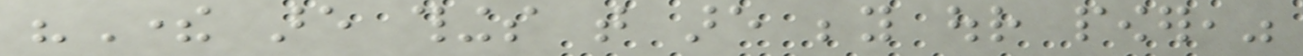"There are things that are beyond our power,"
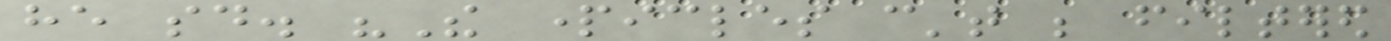he said. "The particles can't be filtered
